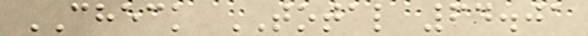CHECK TOTAL 64.01
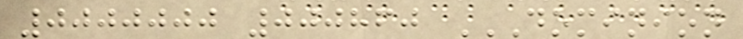0000000 000860 DOMINION
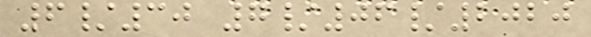6/30 7/06/2020
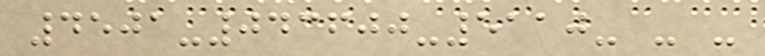4501-043600-5110- - -
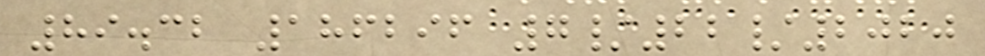89.32 186296 7/22/2020
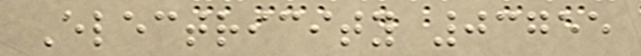Electricity 03755
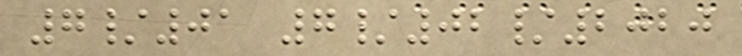7/01 7/02/2020
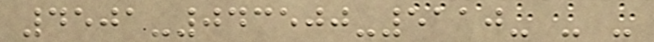4501-043500-5110- - -
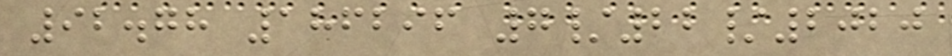92.78 186296 7/22/2020
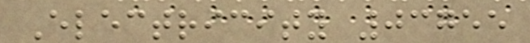Electricity 03755
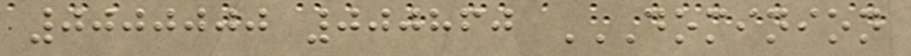0000000 000860 DOMINION
